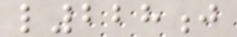l228j
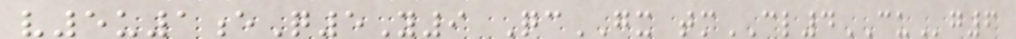v5u1eQ5Y9 QcGX tmCL4CUg6
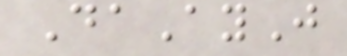DaAyJ
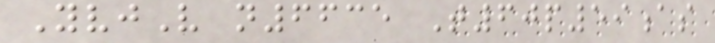YvjV n6635 T60p59as
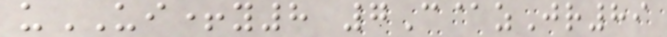uUI+y8 7C@zJr89
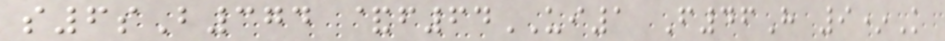s6sB374 &f64UI1 F46H 9*K
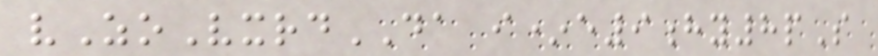vZoVxrdDA i*e9hy8pS
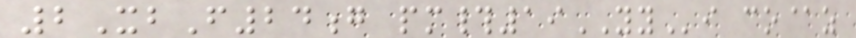2XbF24g pm#19YYi co@z
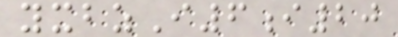yxbzI6i20
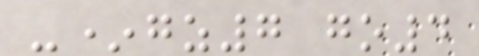-*gz7 go4
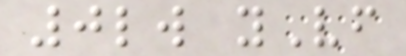0lw yVf
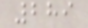289
